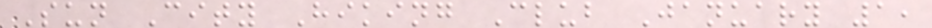Sun City Hiking Club January 1,
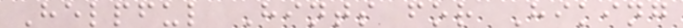Helpful Hints for Hiking
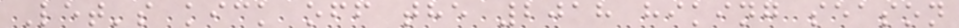Let's kick off the 2018 hiking season
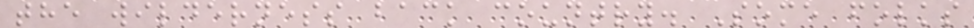the wilderness back country. Some folks
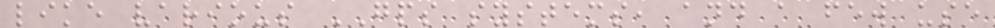like various GPS systems, and a few use
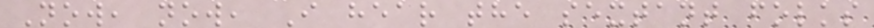Now, now, I hear the sextant folks
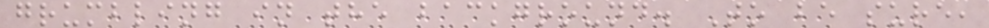grumbling in the background. To be sure,
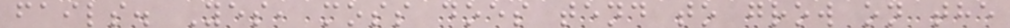fails. Yes, moss does tend to grow on the
